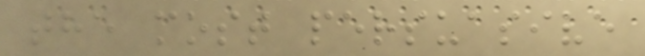the most persuasive
